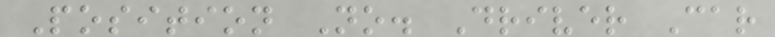Position No. Driver Car
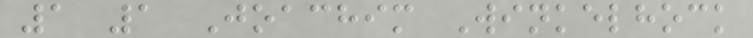1 1 Joachim Winkelhock
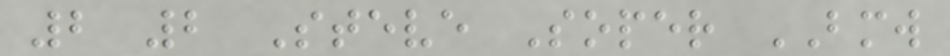2 2 Steve Soper BMW
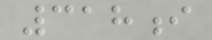318i
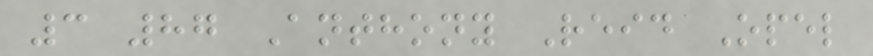3 87 Anthony Reid Opel
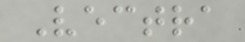Vectra
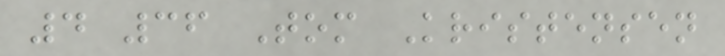4 36 Tom Kristensen
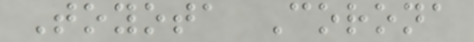Toyota Corona
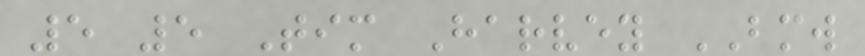5 5 Tim Harvey BMW
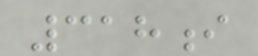318i
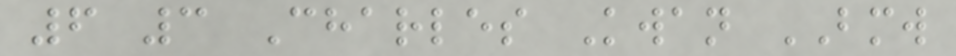6 3 Charles Kwan BMW
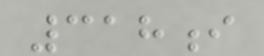318i
